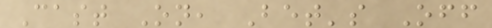Cast On, Bet's Off
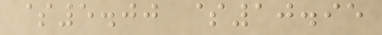$5.00 $10.95
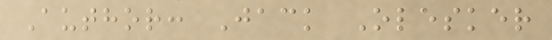Author: Jack Olesker
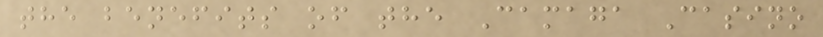the benefits of the Camaga Casino
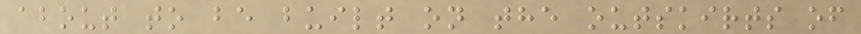about to be built on the outskirts of
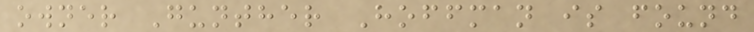owner Gunther Hoffman is found
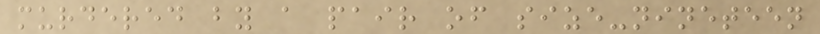murdered by a pair of size-nineteen
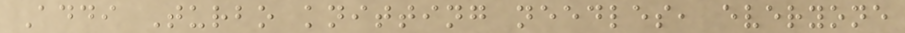Addi Turbo knitting needles, everyone
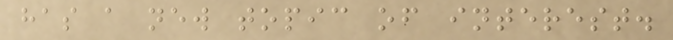has a new topic of interest.
